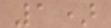1)
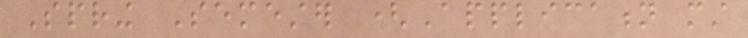Spring Semester (Application must
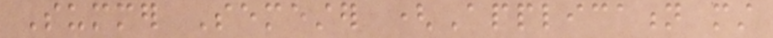Summer Semester (Application must
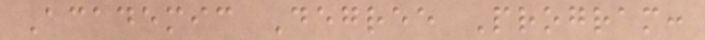Academic Degree Program:
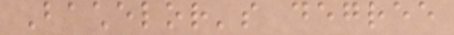Bachelor's degree
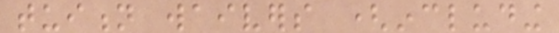tuition waivers (including
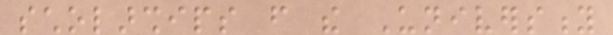scholarships from the University
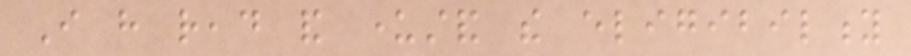I have read and understand the eligibility
